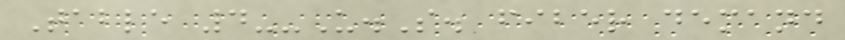Table 4--U.S. fiber demand
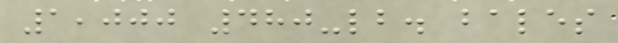1,000 480-lb. bales
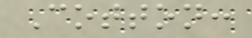Cotton:
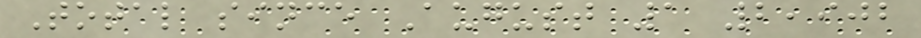Total since August 1 2,902
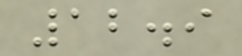12.9
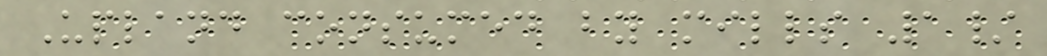Upland consumed by mills 1/
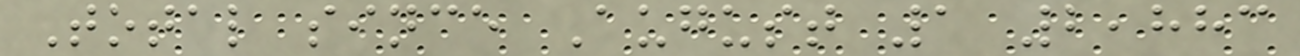Total since August 1 2,883
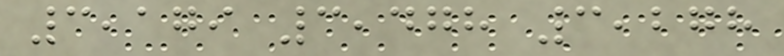3,179 3,478 3,278
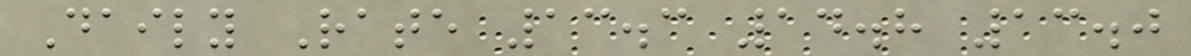Daily Rate 13.3 14.8 13.0
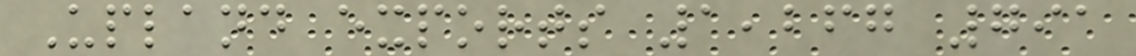Upland exports 1,267 791
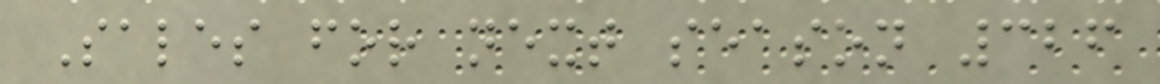Sales for next season 326
